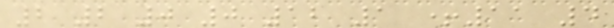2 2 0 0 12 1 +11 4
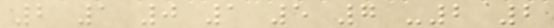2 1 0 1 5 7 -2 2
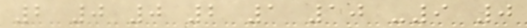2 0 0 2 1 10 -9 0
